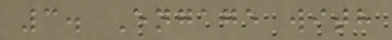3. Engage with
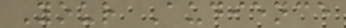Your Audience
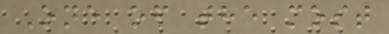One of the most
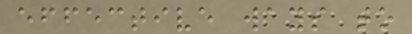effective ways to
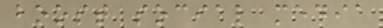boost social media
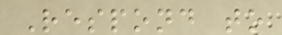Respond to
